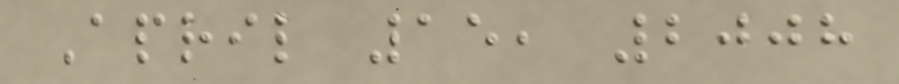April 15, 2008
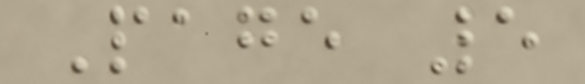Page 5
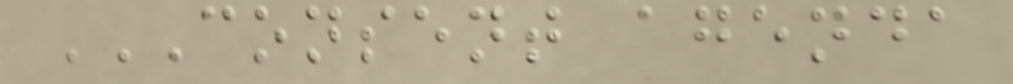CONSENT AGENDA
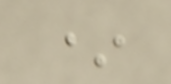*
